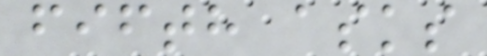fifth asks
